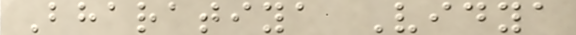Bharatiya Vidya
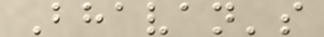Bhavan's
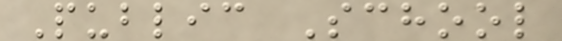Public School
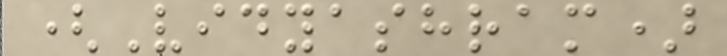(Vidyashram)
